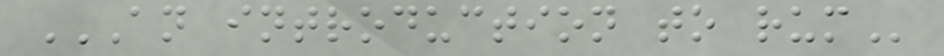AN INTRODUCTION TO RUM
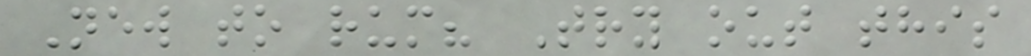New to rum? Try out this
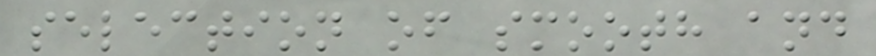selection of smooth and
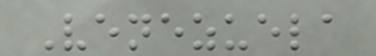Venezuela
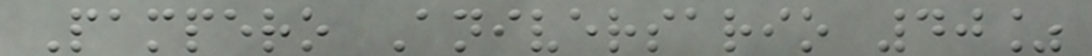Pampero Aniversario 40%
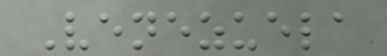Venezuela
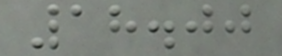18.00
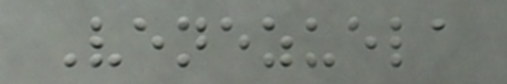Venezuela
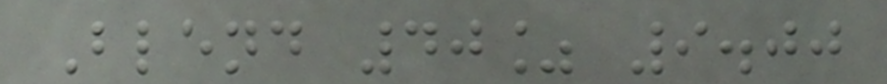Blend 40% 9.00
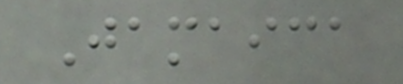Jamaica
